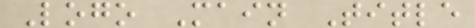Logo Main Title
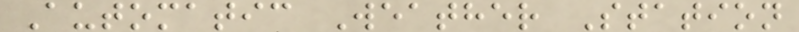Automatic Weather Station
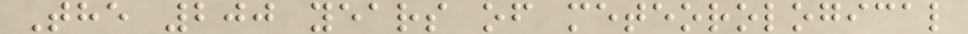The 200 years of meteorological
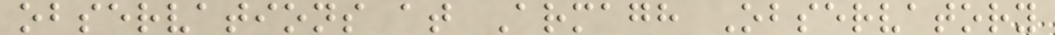observations at Armagh Observatory
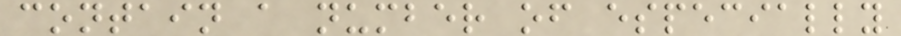contain a number of especially
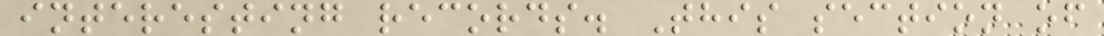interesting records. This section of
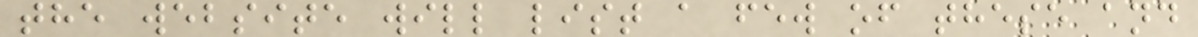the website will list a few of these and
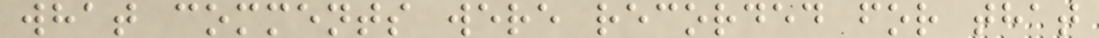what comments were recorded for that
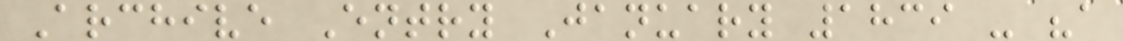Archive Entry January 1839 - "a
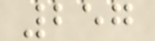257
